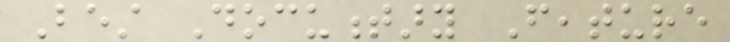Best Documentary Feature
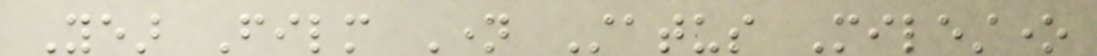Year Film Name Status Milestone
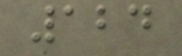124
